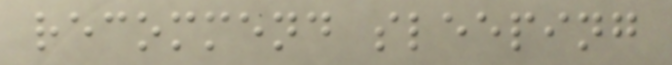recommend sleeping
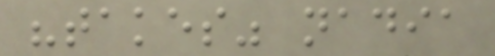"takes" nadia
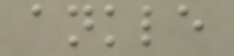ankle
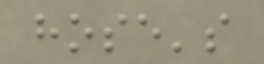hose's
